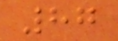87
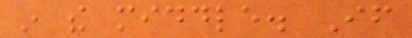in the middle. If
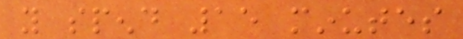you spend 15 minutes
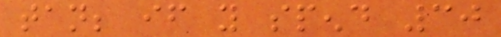tan; if you spend 30
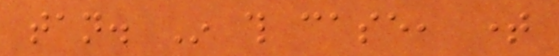tan. In this case, time
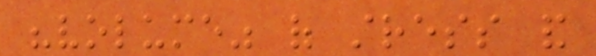"volume" of stress and
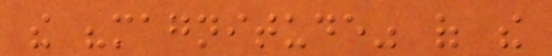the "magnitude" of the
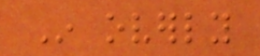In overly
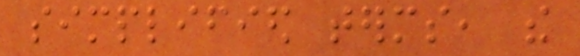simplified terms, the
